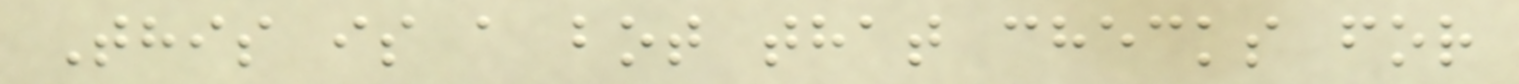This is a bot that checks for
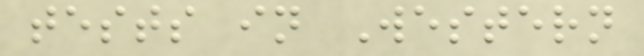tests in Western
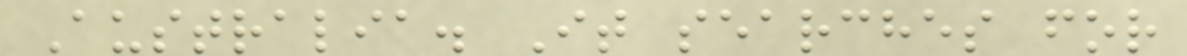Australia. It searches for
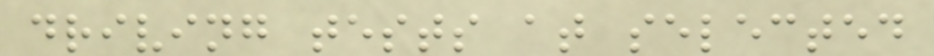driving tests at selected
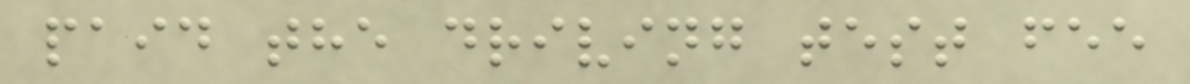paid the driving test fee
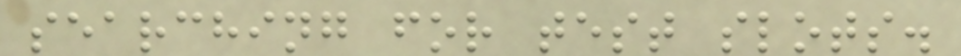searching for test slots.
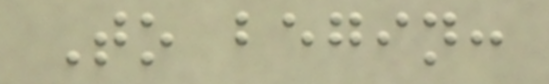To begin:
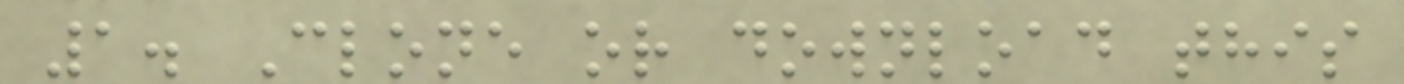1. Clone or download this
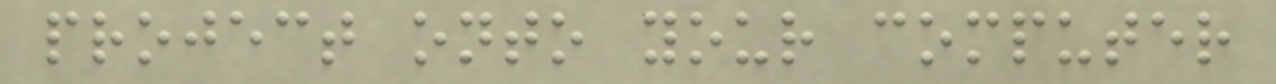project onto your computer
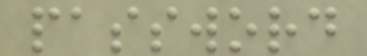password
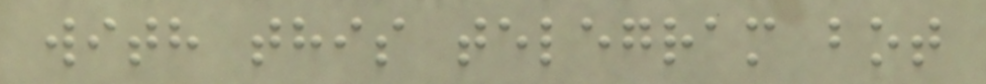with this telegram bot
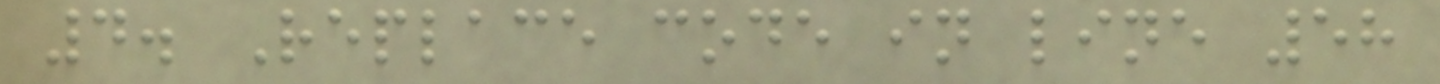4. Replace code in line 58
